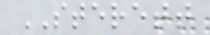STERETT
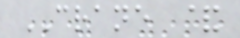CRANE &
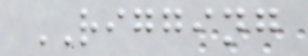RIGGING
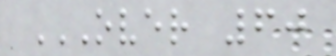OVER 60
